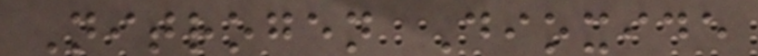Nitrogen Dioxide
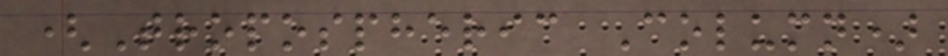(Tropospheric Column)
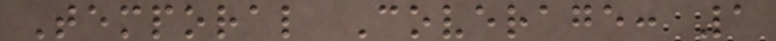Temporal Coverage: 1
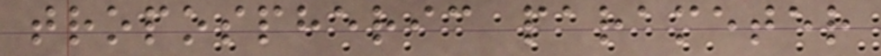tropospheric parameter
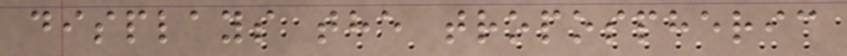displays the tropospheric
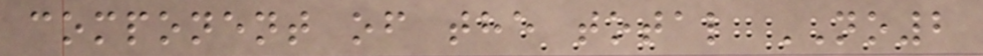component of the total NO2
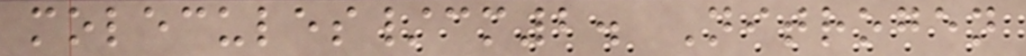molecules/cm2. Nitrogen
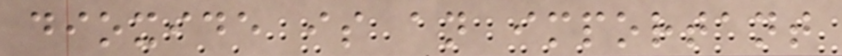dioxide is an important
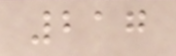217
